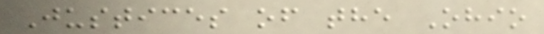Justices of the Ohio
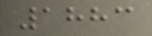1883
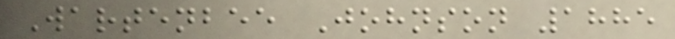Wartenbee Johnson 1885
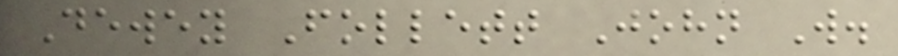Dewey Follett John W.
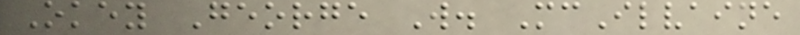Okey George W. McIlvaine
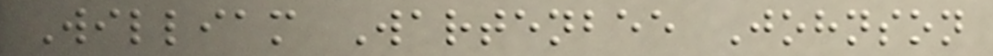William Wartenbee Johnson
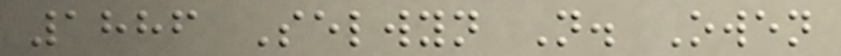1886 Selwyn N. Owen
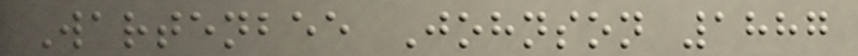Wartenbee Johnson 1887
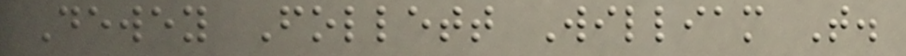Dewey Follett William T.
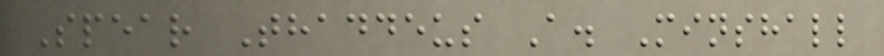Spear Thaddeus A. Minshall
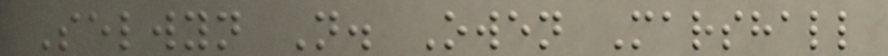Selwyn N. Owen Marshall
